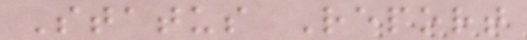Status Report
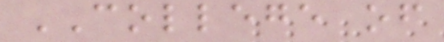COLLEGE of
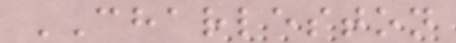CHARLESTON
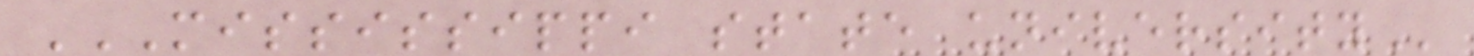MISSISSIPPI STATE UNIVERSITY
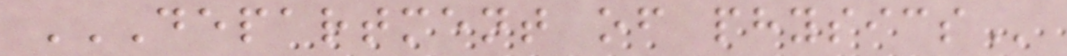DEPARTMENT OF PHYSICS
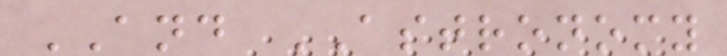AND ASTRONOMY
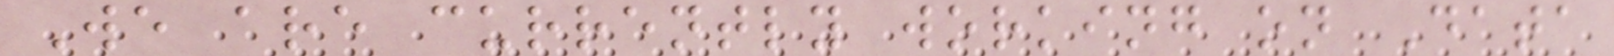We are currently working on Data
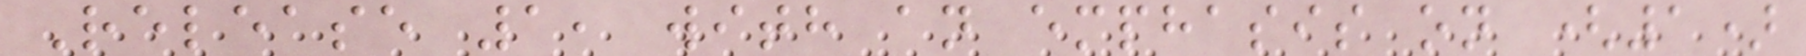Release 1, with an emphasis on (1)
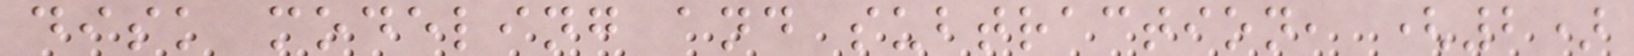disk modeling and subtraction, (2)
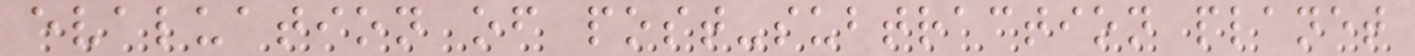evaluation of post-subtraction planet
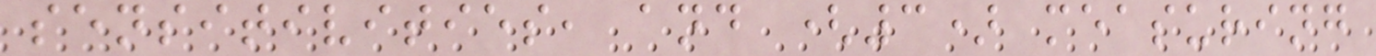sensitivities, and (3) measuring
